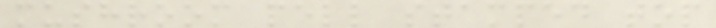mushroom pell stamped top
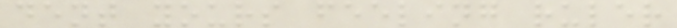dent yours feeling ruler
